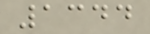1344
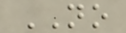NO
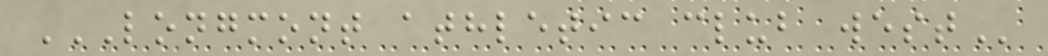LONGMONT ATHLETIC CLUB WEST
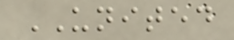UNITED
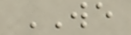WE
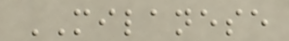MILANESE
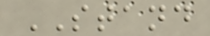STAND
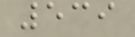539
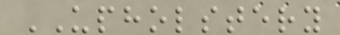UPHOLSTERY
